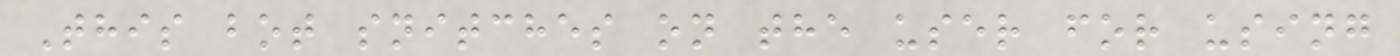This bot snitches on the user for using
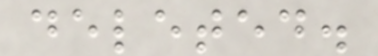deleted.
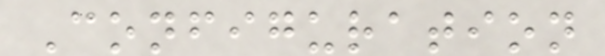Configuration
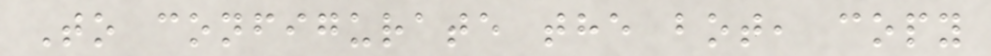To configurate the bot, copy
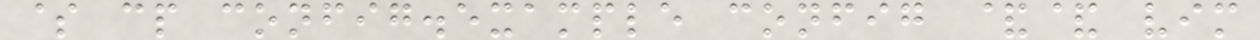$ cp config.example config && vim
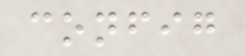config
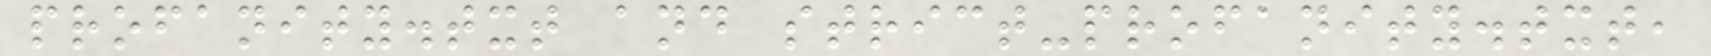profanity.txt and strict-profanity.txt,
